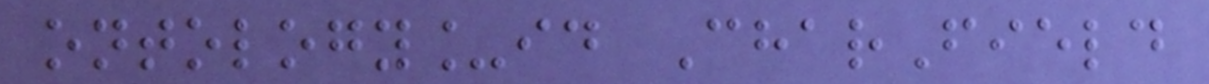ontology_id CharField
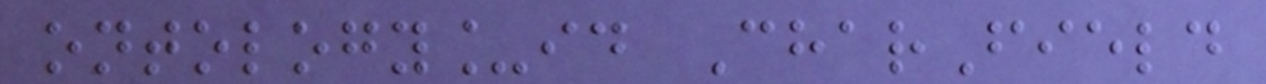ontology_id CharField
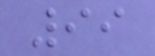99
